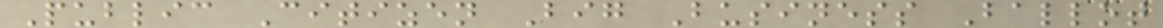Public Citizen Big Business Ballot
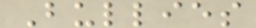Bullies
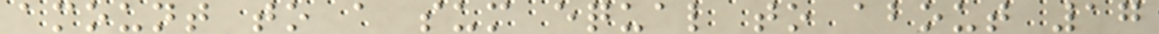amount to a sum equal to about 17
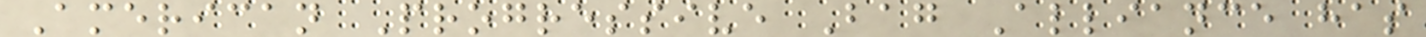American Progressive Bag Alliance has
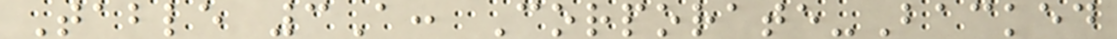Table 3A: Corporate-Backed
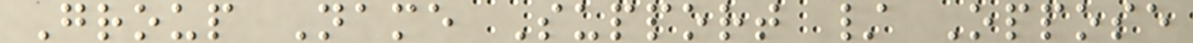Group Name Support / Oppose
